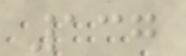137
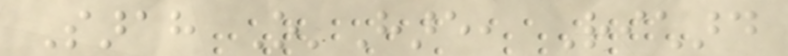Sarah O'Hare, Richard
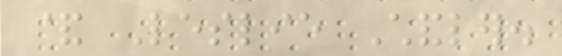& Leslie Chandler.
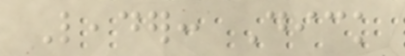Leader: Dick
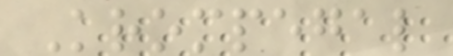Krompegal
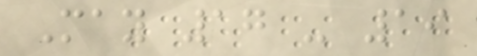May 17 - 19
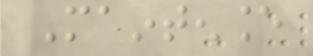Maintenance
